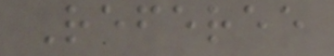Referee
